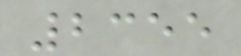2355
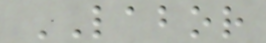LABOR
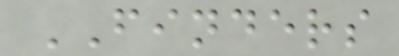FINDERS
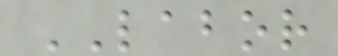LABOR
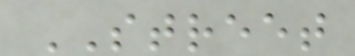STREET
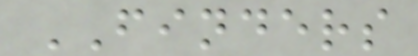FINDERS
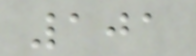101
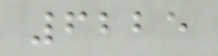6225
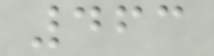463
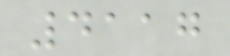4117
